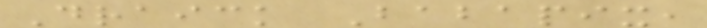Draick Babapix,
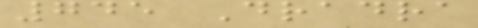745 Dradra
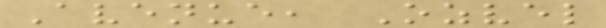Avenue, Ozvel
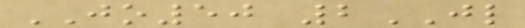JO50 2JL
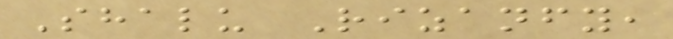Shalu Rizanfy,
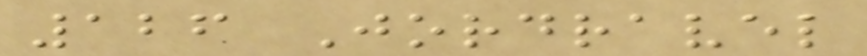126 Jordravel
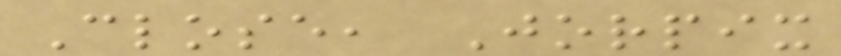Close, Jorpix
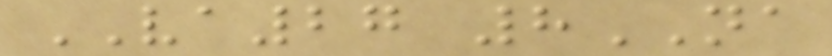VA27 8NA
